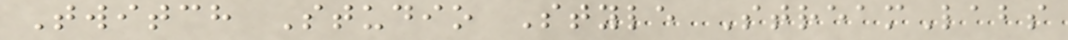Twitch Studio Style StreamLabs
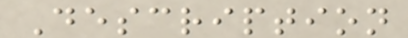Description
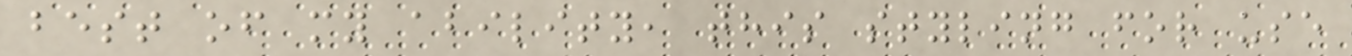best of my ability, this styling for use
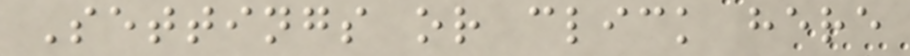Settings or click here
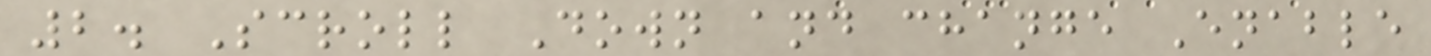2. Scroll Down and change Enable
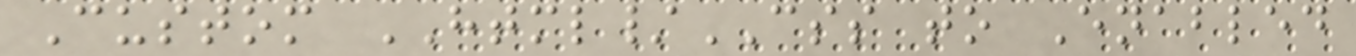Custom HTML/CSS to Enabled
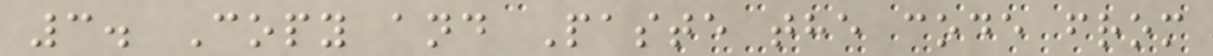3. Copy and Paste the code from
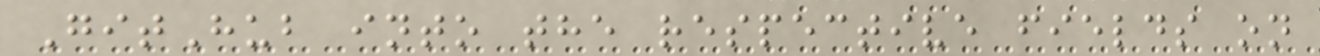GitHub into the respective fields on
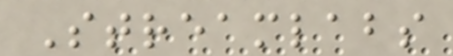Streamlabs
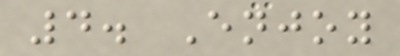4. Enjoy
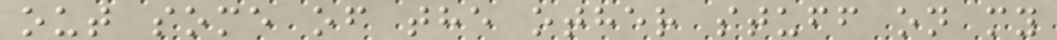out some of the other stuff on my
